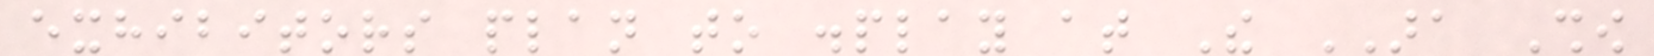exhibitors plan to display at The ARA Show
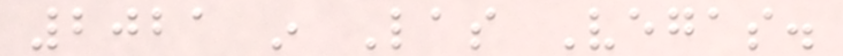2021 in Las Vegas.
